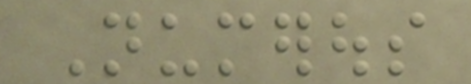Numerous
